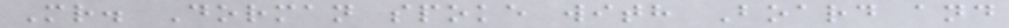Mr. Dorman spoke with Board and
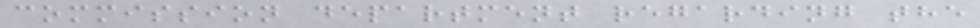commission department regarding the
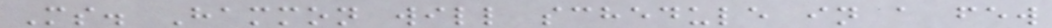Ms. Hammon will schedule in a few
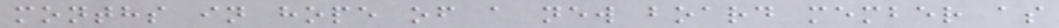months in hope of a new board member as
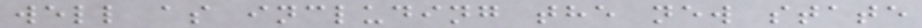well as including the new state
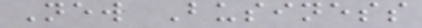New Business
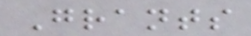Grants
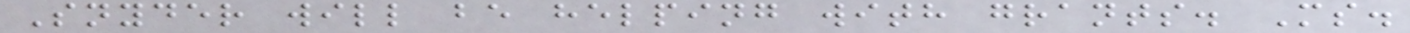Snyder will be helping with grants. Ms.
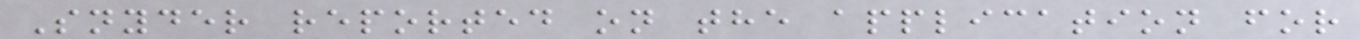Snyder reported on the application for
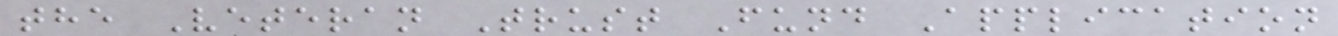the Veteran Trust Fund Application
